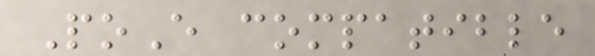PoE compatible
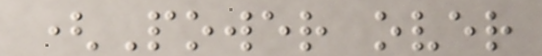(Power over
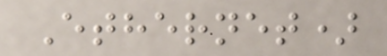Ethernet)
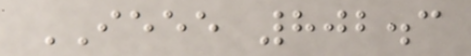IEEE 802.3
